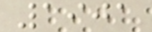1901
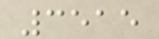3515
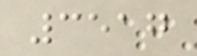3517
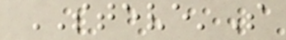STEVE'S
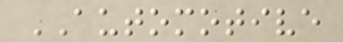AUTOMOTIVE
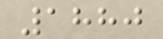1880
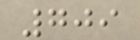709
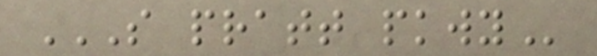S PRATT PKWY
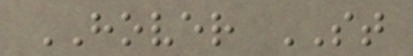HOVER ST
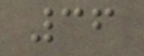36
